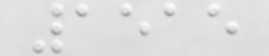1515
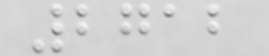2712
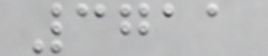3711
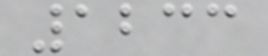1233
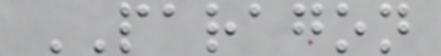PARAGON
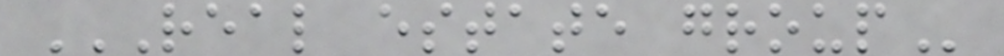REAL ESTATE GROUP
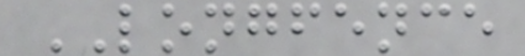LONGFENCE
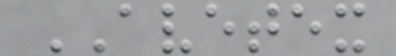AVETEX
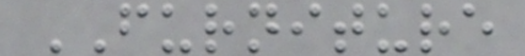FURNITURE
